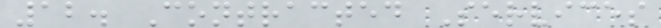12. Contracted Services
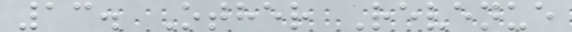13. Other Revenue
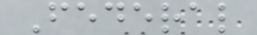Federal
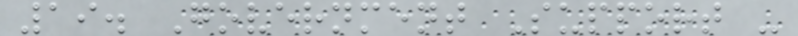19. Government Support -
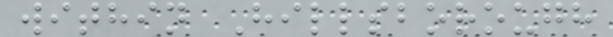within Hillsborough
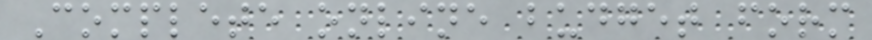Complete online budget form
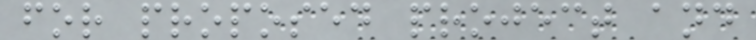for proposed project and
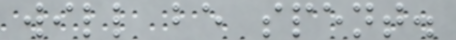will be spent.
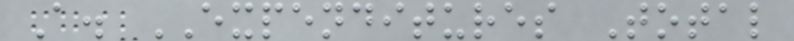A. EXPENDITURES Total
